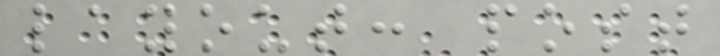layout: post
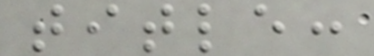title:
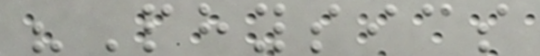"Physics
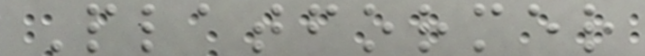Platformer
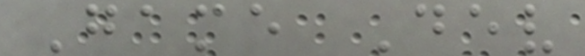Game Dev
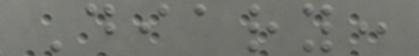Diary:
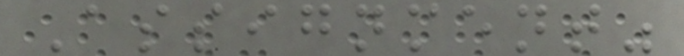Assignment"
